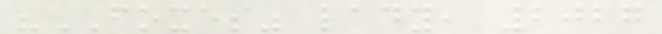"FOXES" lady, 2027
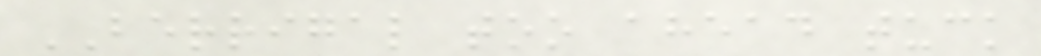BERRIGAL too ahead tuck
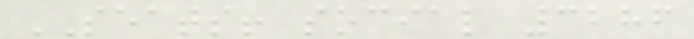SEATS! social 3286
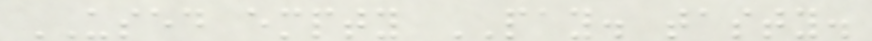USED empty PAY. tasty.
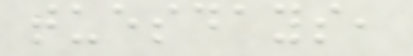tuesdays,
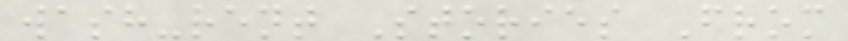wash-rent Stories From
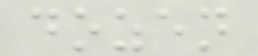dozen
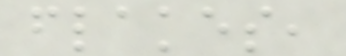flakes,
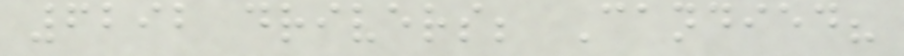6292 drivers; Candied?
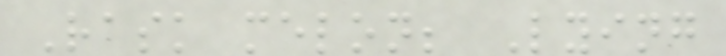Rask melon; Lying
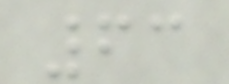63
